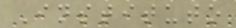Instituto
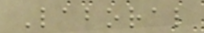Laboral
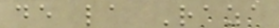de la Raza
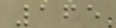165
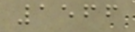1566
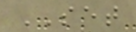SET
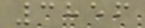3856
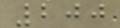200
